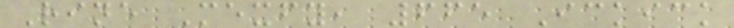Rine Mexfy, 665 Ickick
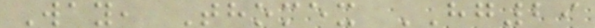Way, Thomex HG29
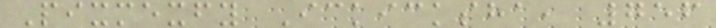Pixmexfy Ickicksha, 756
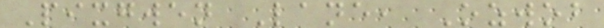Pixgwen Lane, Ozwob
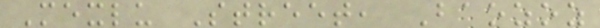Mexlu Street, Baozoz
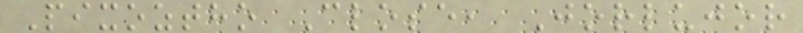Pixoztho Close, Jorlujor
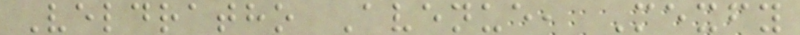Veldratho Avenue, Mexfy
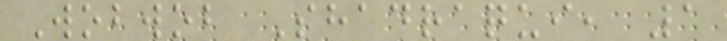Wobwob Shadraqui, 1
